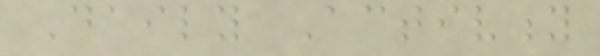Daily Activity
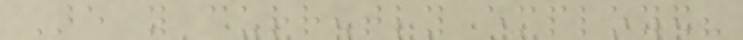Are you currently employed?
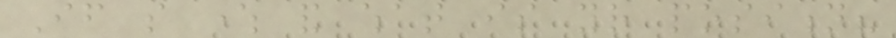If so where and what is your position?
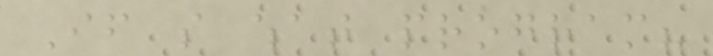If so what program?
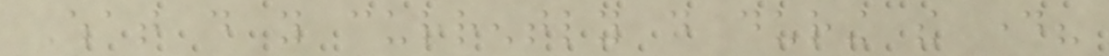What do you currently do during the day?
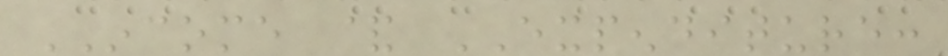INCOME & EXPENDITURE:
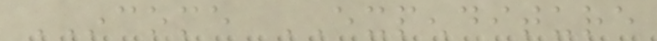INCOME EXPENDITURE
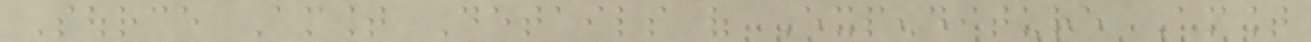Source Amount Details of Expenditure Amount
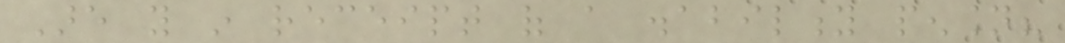Are you in receipt of a disability pension?
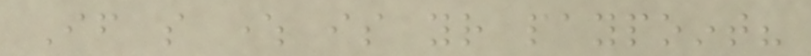If so where is your paypoint?
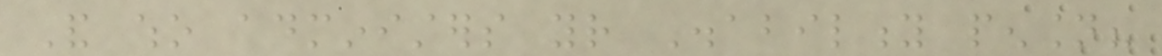And who administers your Disability pension?
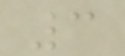3
